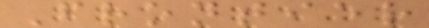Frontier
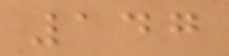147
